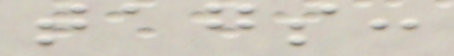tags:
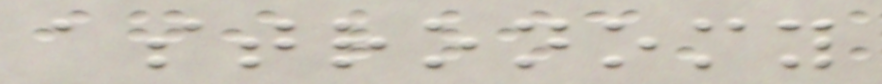astronomy
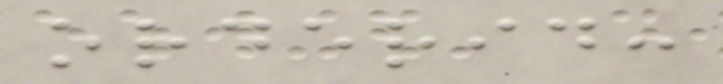orderid:
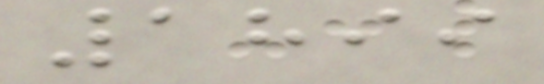1899
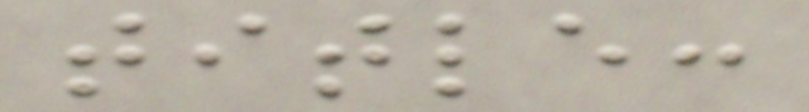title:
